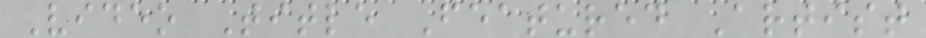Video Title Featured Artist
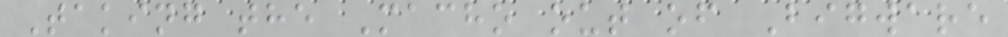Taking the Macho out of Bigware
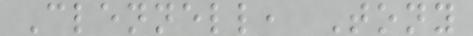Clennell, Tony
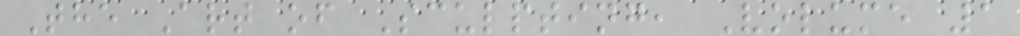The Art of Sculpting, Volume 1
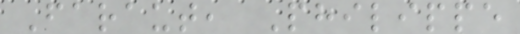Faraut, Philippe
